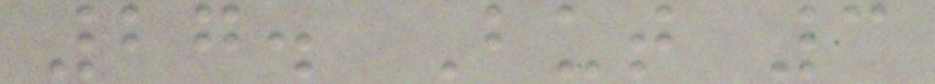27. But 3
